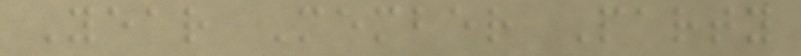Year Member Party
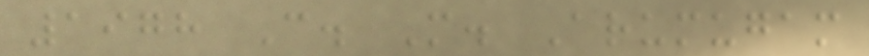1978 C. M. Arumugam
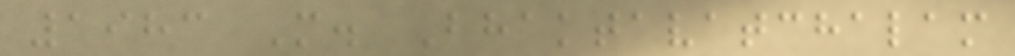1983 M. Bhaktavatchalam
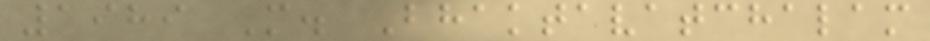1989 M. Bhaktavatchalam
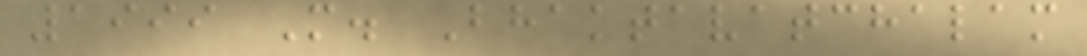1999 M. Bhaktavatchalam
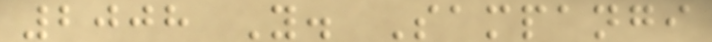2008 Y. Sampangi
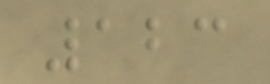123
